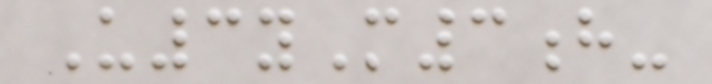U3yM3h-
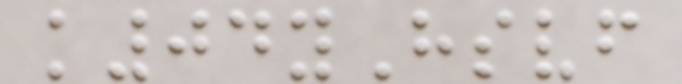k04yHsvf
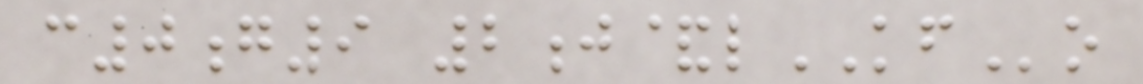c0g9 2j&lKFo
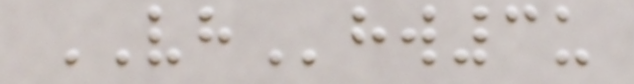VHhw3u
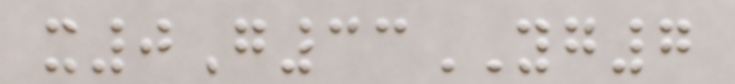x0G33YG7
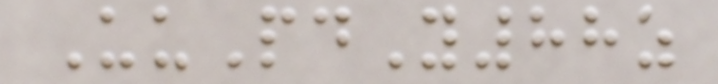UuPdY88z
